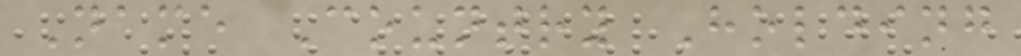Name Country Holding
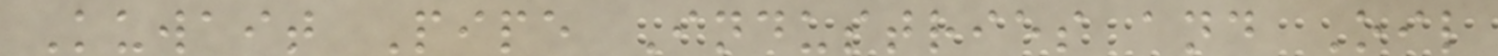Kuwait Pipe Industries and Oil
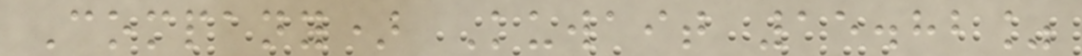Company) Kuwait 15.82%
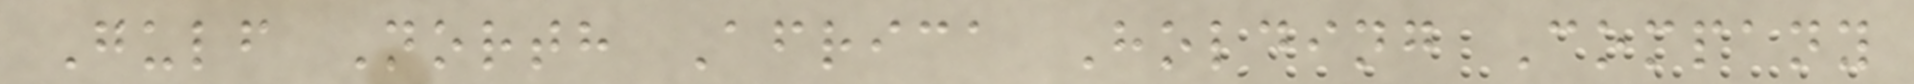Gulf North Africa Holding Company
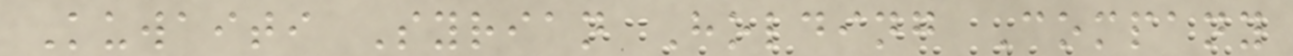Kuwaiti Syrian Holding Company
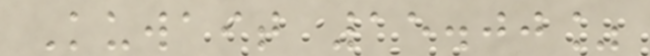Kuwait 15.00%
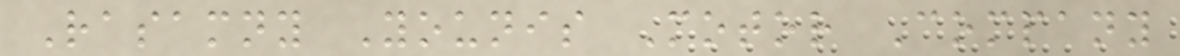Rasamny Younis Motor Company
